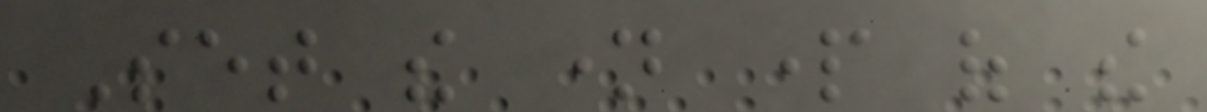Set the name part of the
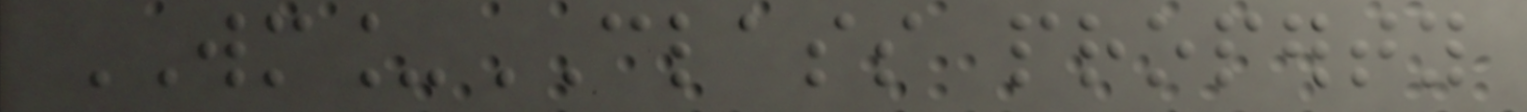WM_CLASS property
